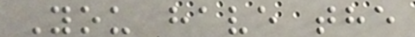You have the
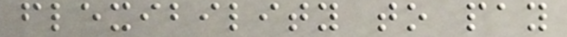flexibility to pay
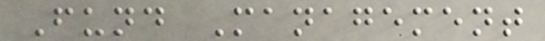Fund Management
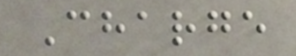Charge
